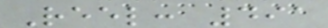Reel: 491
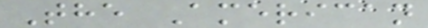The American
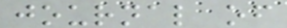journal of
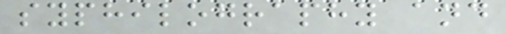syphilography and
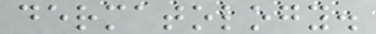dermatology.
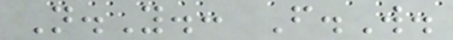N.Y.: F.W.
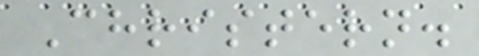Christern.
